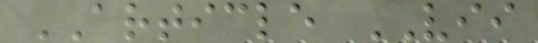ARTICLE VII
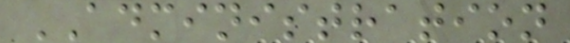ADMINISTRATION
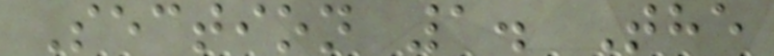Section 1. The
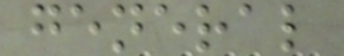general
